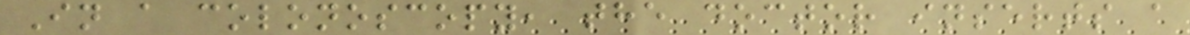In a colonoscopy, the doctor inserts a
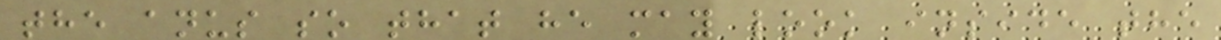the anus so that he may look inside the
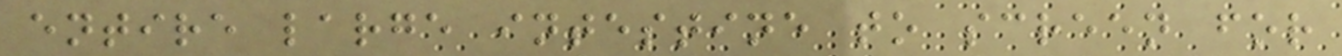entire large intestine to screen for
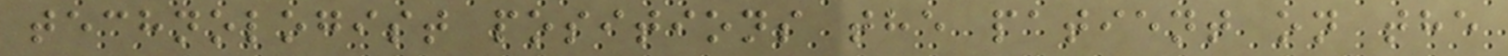technologist positions the patient on the
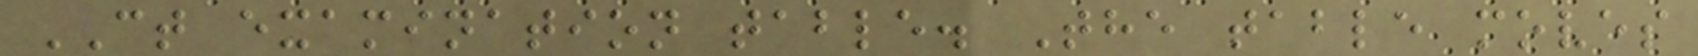CT examination table. The table moves
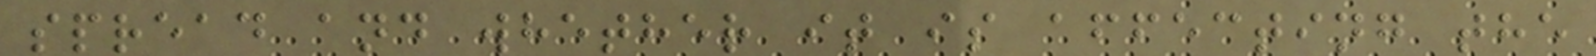spread and whether it is affecting the
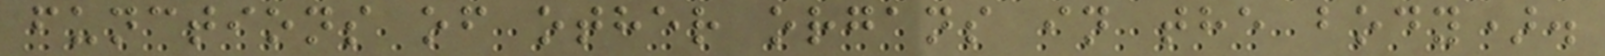functions of other organs in the body).
